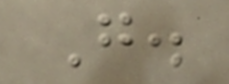G.
